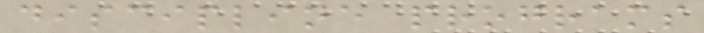discipline programs
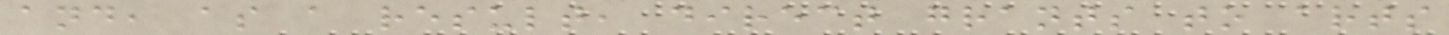and, as a result, direct grants to arts
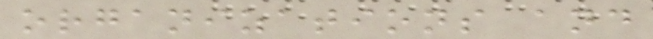organizations and
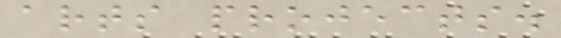arts projects.
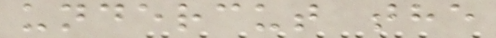undercut the
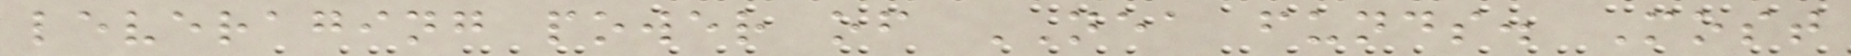leveraging power of NEA funds. Most
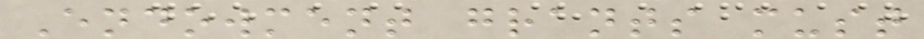Endowment grants must
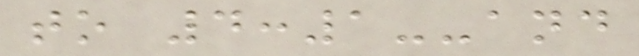to 4:1--and
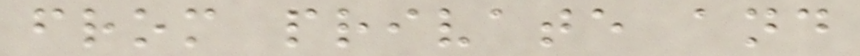from private and
